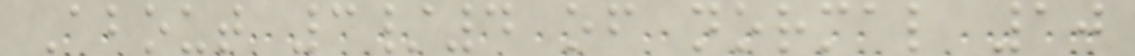About 3/4 of normal 10
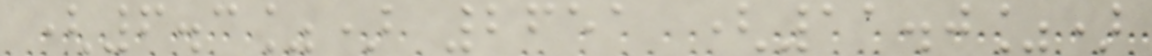(6.3%) 2651 (11.0%)
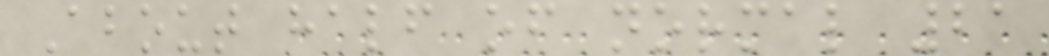About half of normal 21
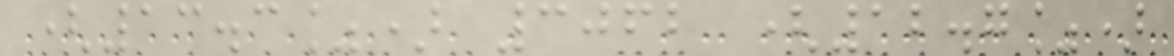(13.3%) 3062 (12.7%)
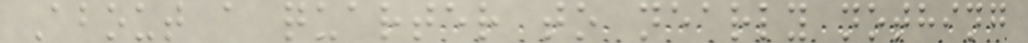About a quarter to nearly nothing
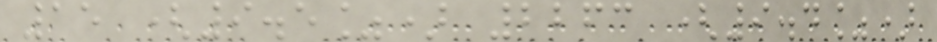15 (9.5%) 2263 (9.4%)
